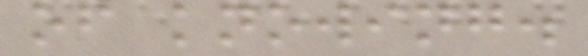of knowing.
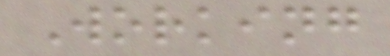Working
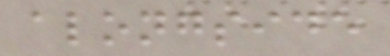alongside
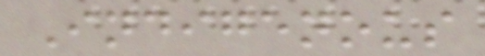Indigenous
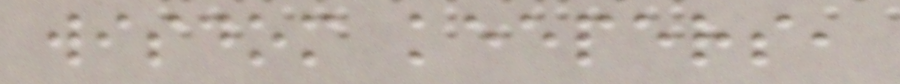wisdom keepers,
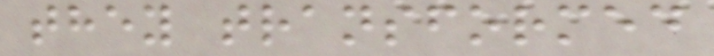they transformed
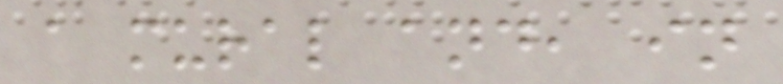a mural and, in
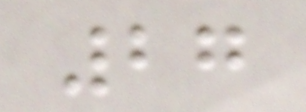27
